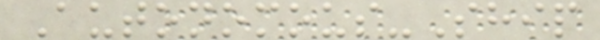Autonomous-Ship
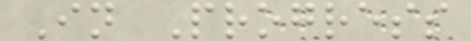In Progress
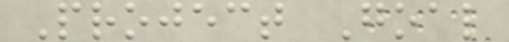Project Goal
